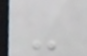-
